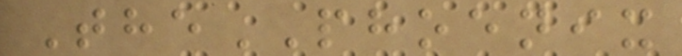ThePHOENIX
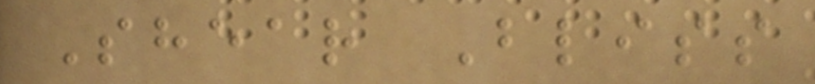Shear Bliss
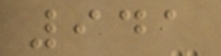941
